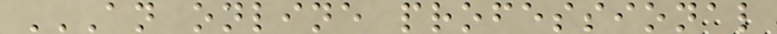AN ONLINE PROFESSIONAL
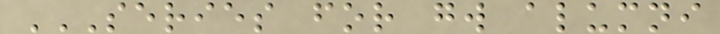SERIES FOR GW ALUMNI
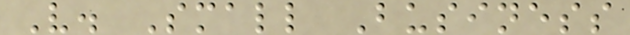V. Small Business
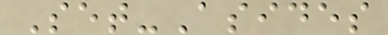Set-Asides
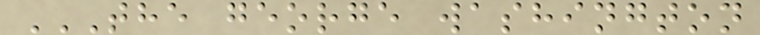THE GEORGE WASHINGTON
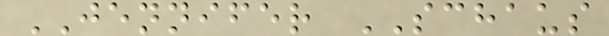JENNIFER SCHAUS
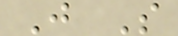J S
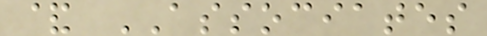& ASSOCIATES
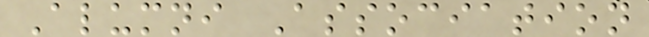Alumni Association
